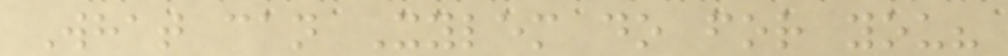What can Xylem do for you?
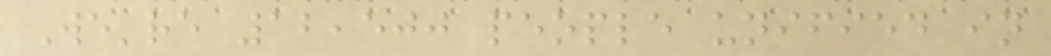We're 12,500 people unified in
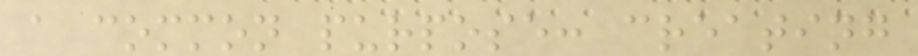a common purpose: creating
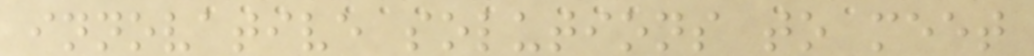innovative solutions to meet
